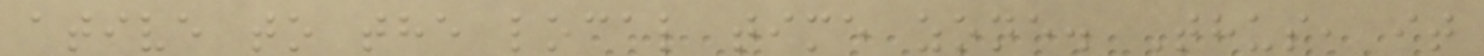ative to the local time zone. Thus, it
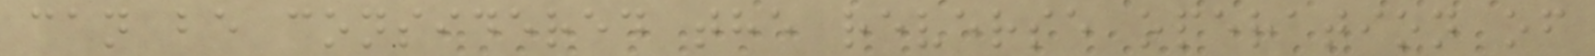can be considered the reverse operation of
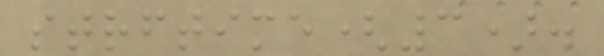strftime(3).
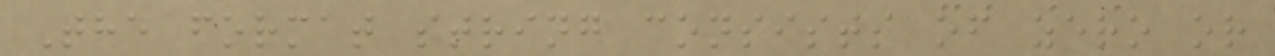The format string consists of zero or
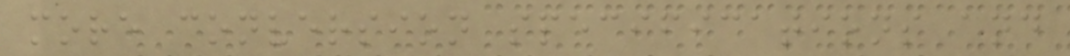more conversion specifications and
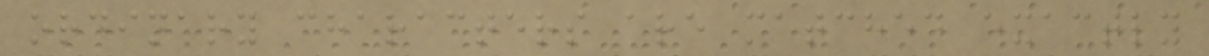ordinary characters are matched exactly
